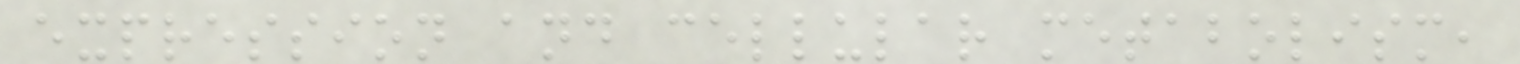expression and cellular metabolism,
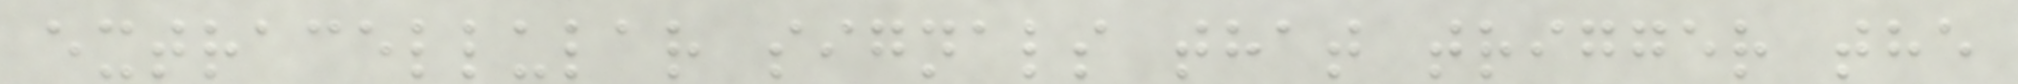extracellular signals that trigger the
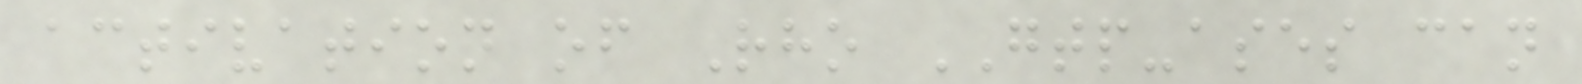activation of Rho GTP-ases can
